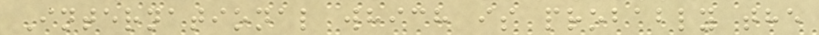International which is probably the
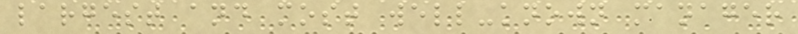largest and most well-known manager
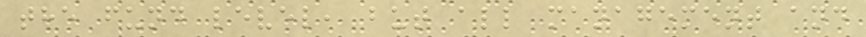the fund level, but all management and
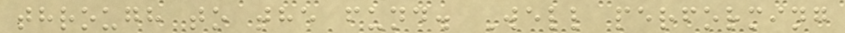through to the fund. Well performing
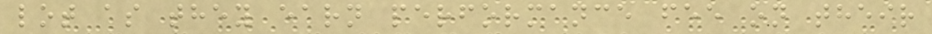lot as they earn performance fee on their
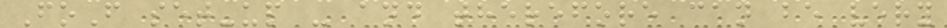FoF set-up - and therefore can be very
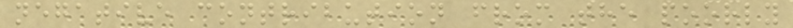negative contribution from the poorly
